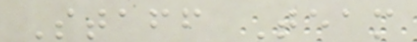Staff Team
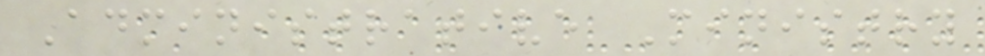Administrative Ministry
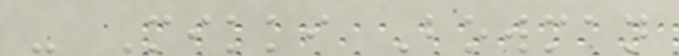- Mikki Bowman
